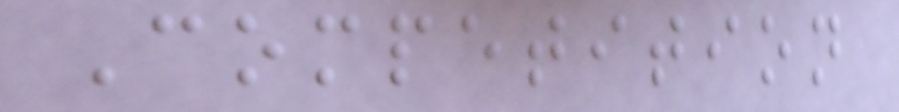Competition
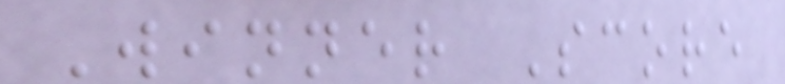Winner Score
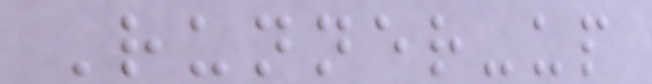Runner-up
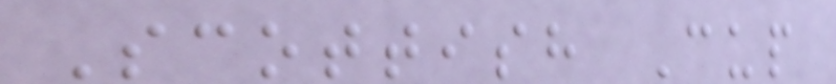Scottish Cup
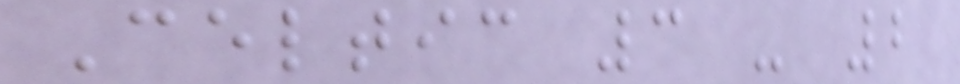Celtic 3 - 2
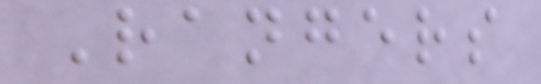Rangers
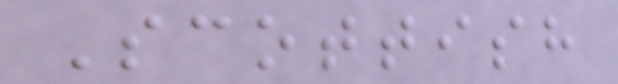Scottish
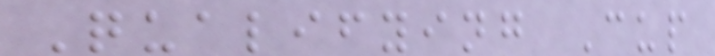Qualifying Cup
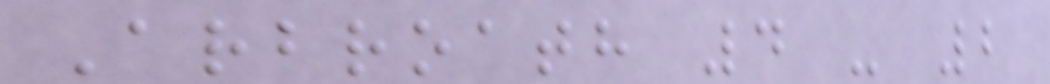Arbroath 4 - 2
